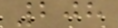208
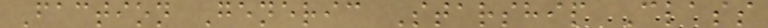Faction Generic Starship Class
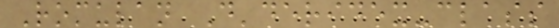Romulan D'deridex-class
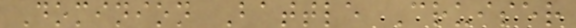Dominion Battle Cruiser
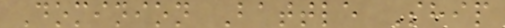Dominion Battle Ship
